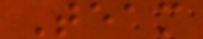Team
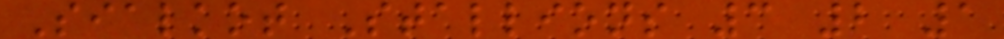Sialkot Stallions 3 2 1
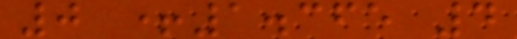0 +1.365 4
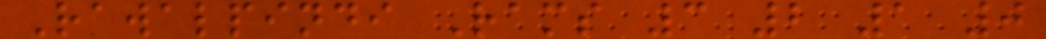Rawalpindi Rams 3 2 1 0
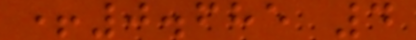+0.685 4
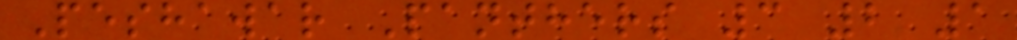Peshawar Panthers 3 2 1
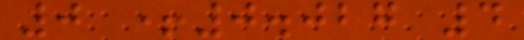0 +0.027 4
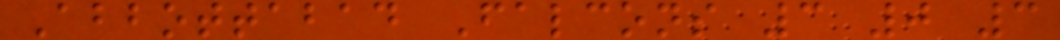Abbottabad Falcons 3 0 3
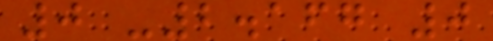0 -2.167 0
